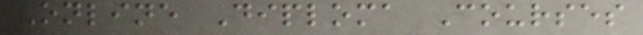Online Diploma Courses
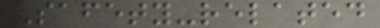Safety-related
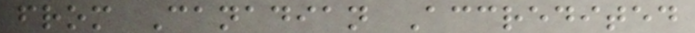from Canadian Accredited
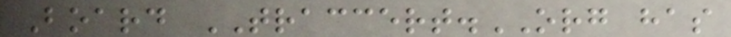Board TRACCERT.ORG has
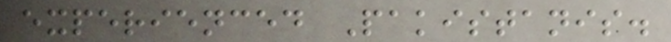experienced Pakistanis.
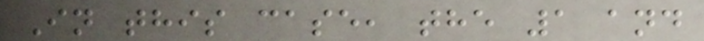In this case, the 1 and
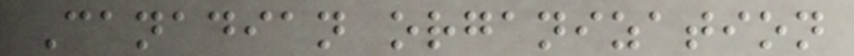Canadian organization
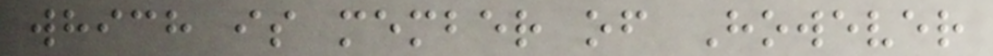which is member of However
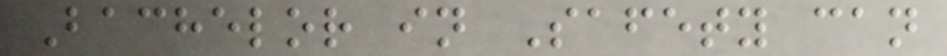Bachelor in Safety can
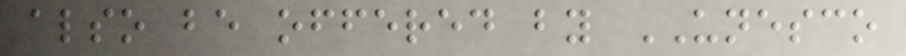also be offered by UNESCO
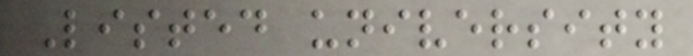Listed university
